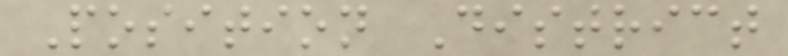Position District
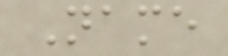Name
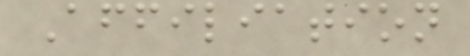Affiliation
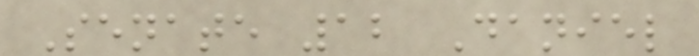Senate 12 Daniel
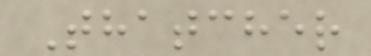Thatcher
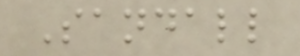Sandall
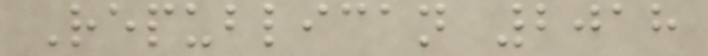Republican 2018
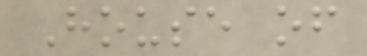House of
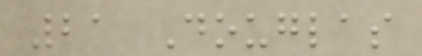21 Douglas
